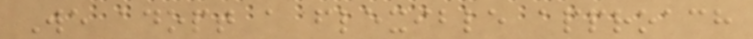We adopt a flexible approach
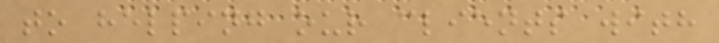to helping our clients with
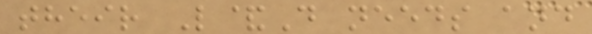their L&D needs and
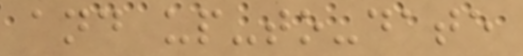and up-to-date
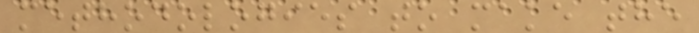methodologies to make the
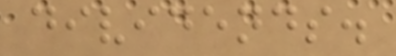dividends.
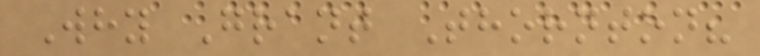Why Grant Thornton?
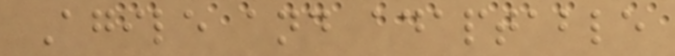Agile and adaptable
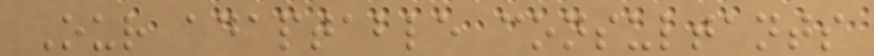Our adaptable consultants
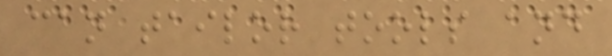can tailor tools and
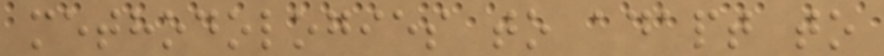methodologies to adapt to
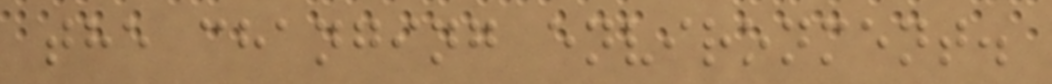the changing environment.
